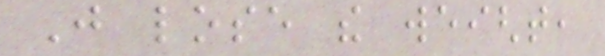Just lose the weight,
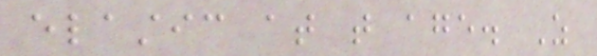elastic at that age. As
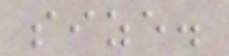size.
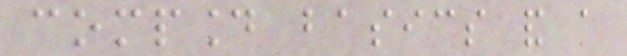compound basics and a
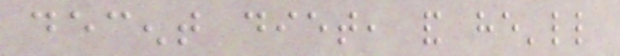decent diet, and he'll
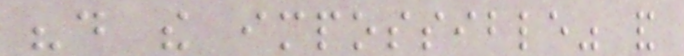"do the impossible" and
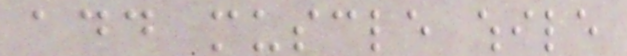add muscle while
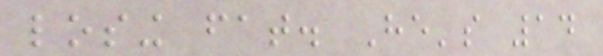losing fat. He's 14
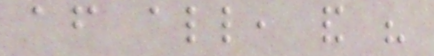after all, and his
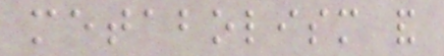metabolism and
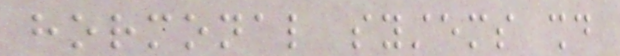hormonal systems should
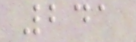241
